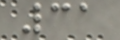31
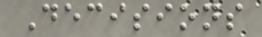Decisions
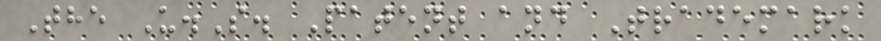The U.S. Patent and Trademark
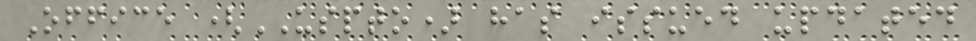Office (USPTO) has issued updated
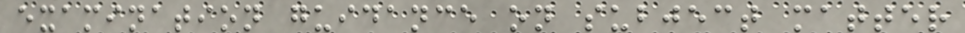examination guidance on subject matter
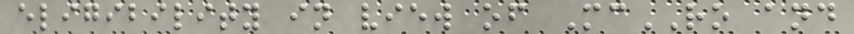eligibility in view of McRO and
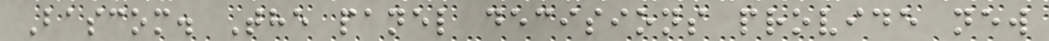Bascom. The panel decisions provide new
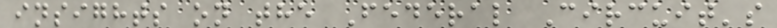insights on the Federal Circuit's
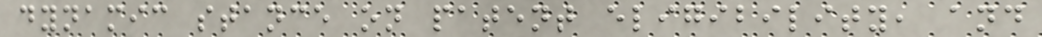dynamic stance on patent eligibility, and
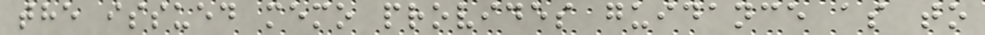the issued memo provides guidance as to
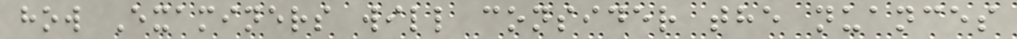how Examiners will consider the nuances
